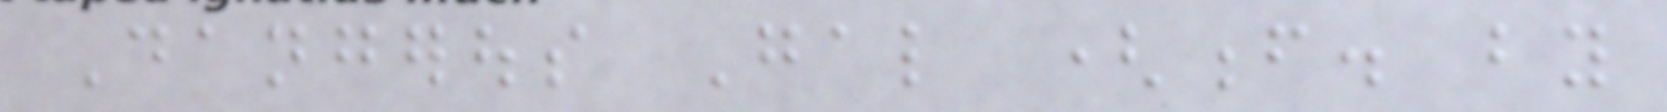Dangerous Gal (f. by
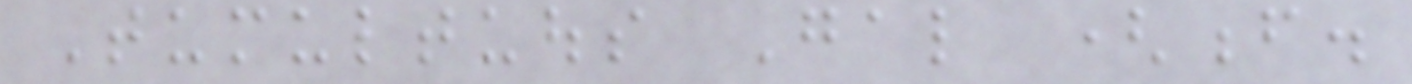Tumultuous Gal (f.
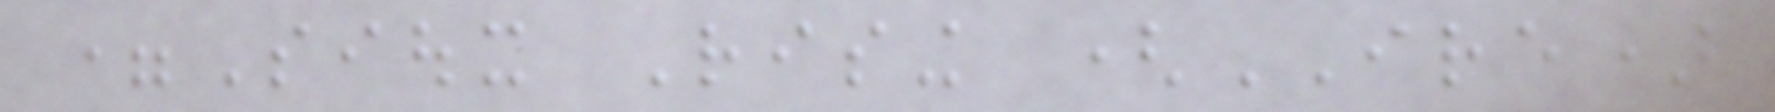=Sioux Rising (IRE)
